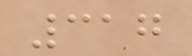317
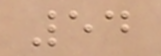54
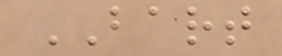BART
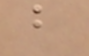b
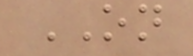ON
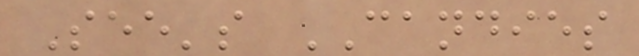See's CANDIES
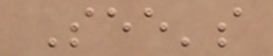See's
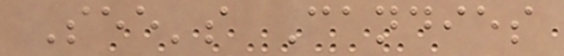See's Candies
